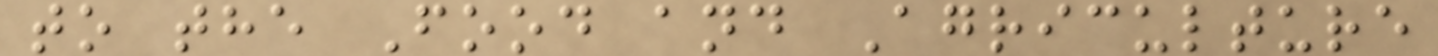to the Food and Agriculture
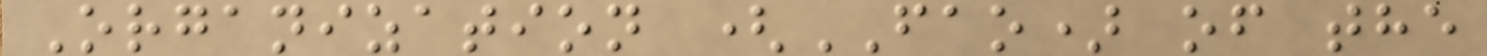Organization (FAO) of the
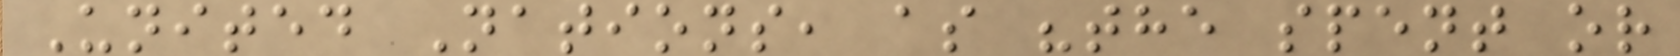United Nations, as "the spent or
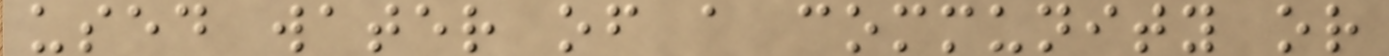used water of a community or
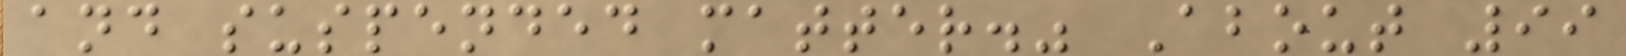and suspended matter." About 99
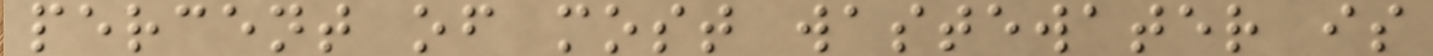percent of most wastewater is
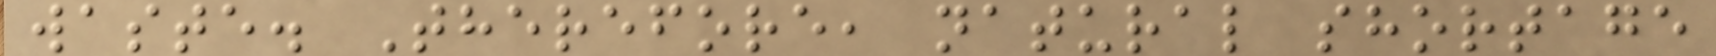waste. Therefore, natural shortage
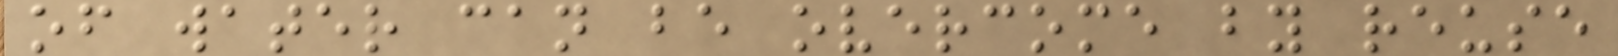of water can be overcome by reuse
